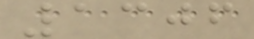1306
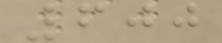600
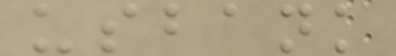usbank
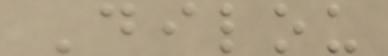Dilou
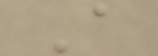A
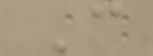C
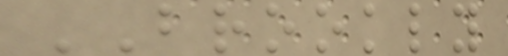BROOKLY
